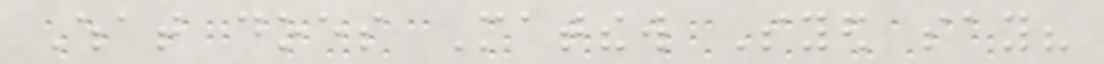What does Matthew Syed say?
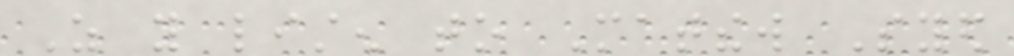As you listen to Matthew Syed
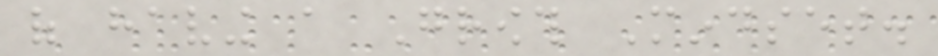of having a Growth Mindset.
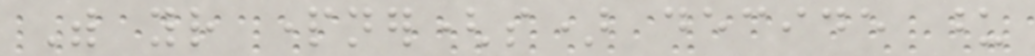With your partner(s) decide upon
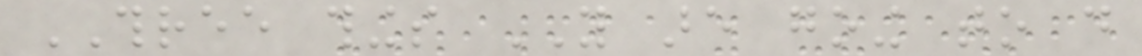THREE things YOU are going to do
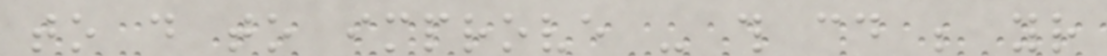to do to improve - this could be your
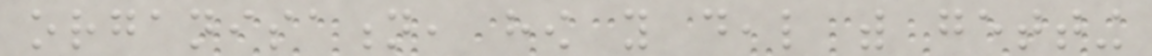organisation, how you deal with getting
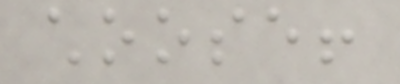choose!
